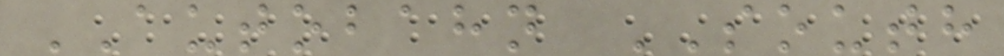AUTOBAHN SOUTH
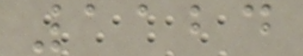1124
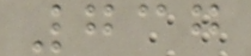737
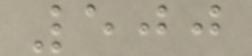500
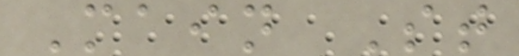Main St
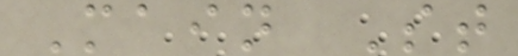Main St
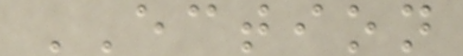ECTION
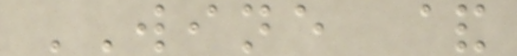WINE &
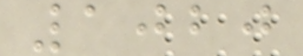1020
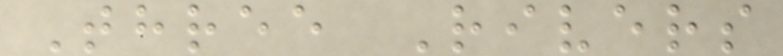Three Rivers
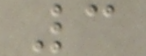3
